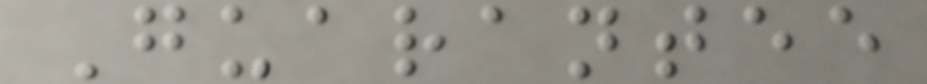Guarantee
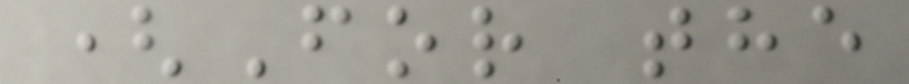(For the
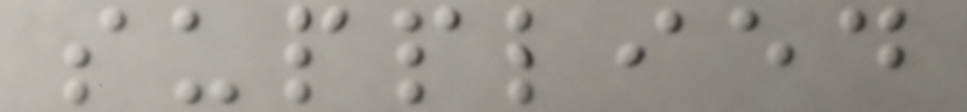supplied
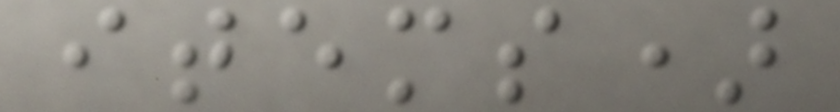items)
